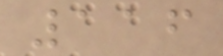116
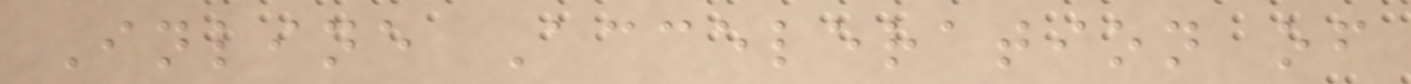Inline Acceleration of
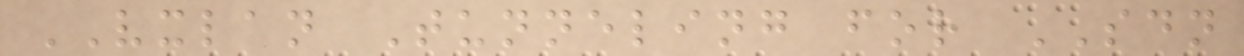VXLAN Tunneling for SDN
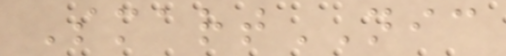SmartNIC
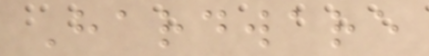Hardware
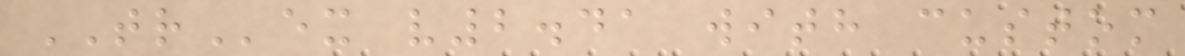TRex v2.41 with custom
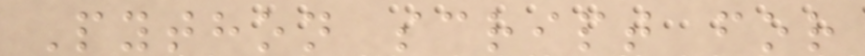Python script for
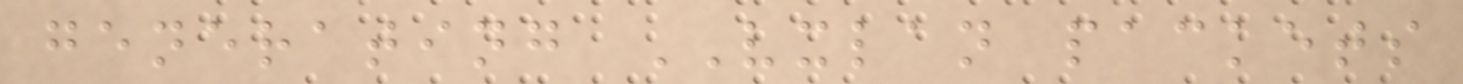generating VXLAN packets
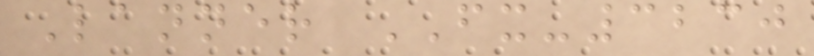Lanner FX-3230
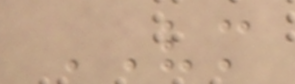VM
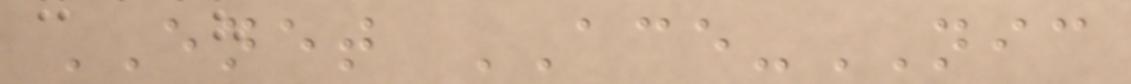ENET ACE-NIC
